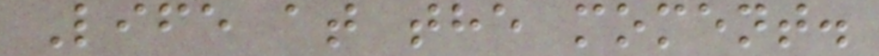Life at the moment.
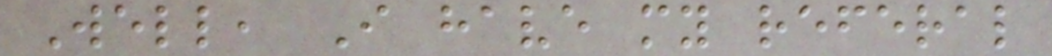Well, I have my referal
